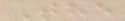The
